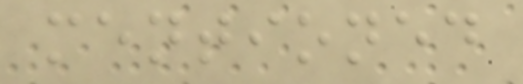mentioned
